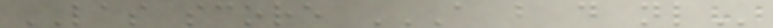LAS score A B D NL
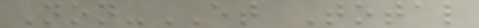Non-ET Total
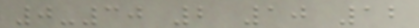0-30 2 10 12
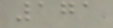171
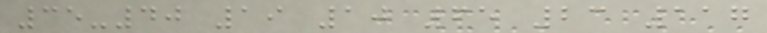35-40 19 10 65 23 117
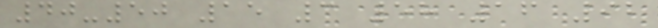40-50 15 3 58 16 92
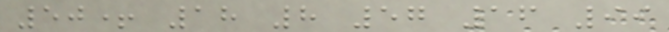50+ 18 8 57 16 99
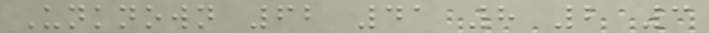Unknown 62 41 8 2 3
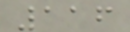116
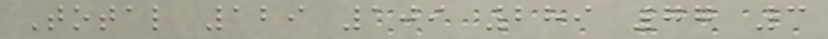Total 129 109 289 77 3
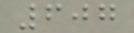607
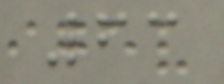63
